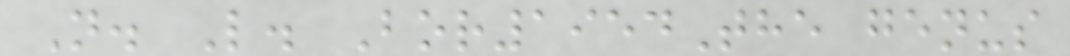N. L. Bor1954The genus
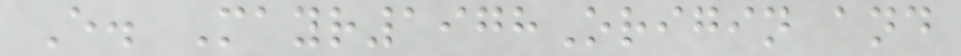E. Mayr1978Origin and
